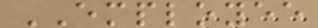EMPLOYEE
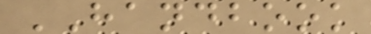HANDBOOK
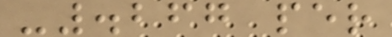-.267 per
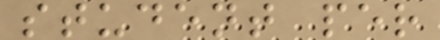student per
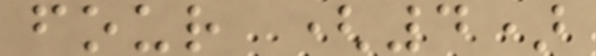four (4)
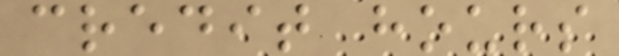credit hours
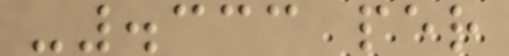-.333 per
